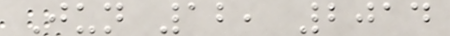Jun 12, 2014
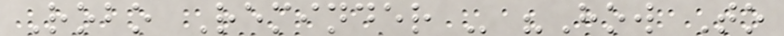Robo Reminder - "How To
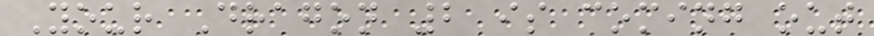Your Dragon 2 is coming out
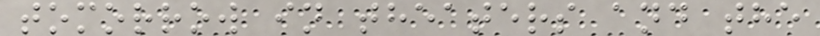tomorrow in theaters and the
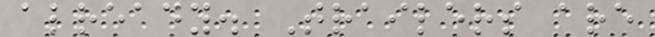already. Trailers are
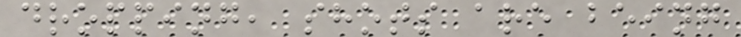dropping, shots are being
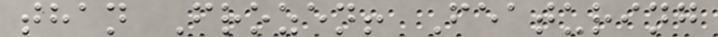than Frozen! Featuring
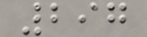297
